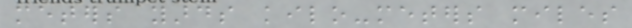meters yards kilo-meters miles
